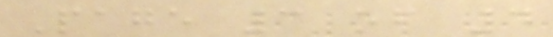Page 3 of 4
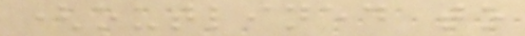(outlined to
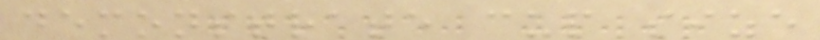demonstrate cup size
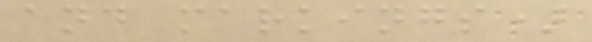and markings)
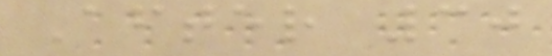After 30
